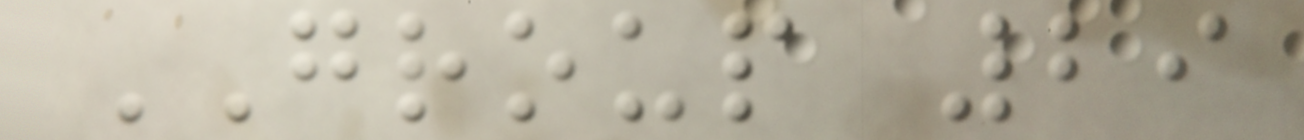GROUP 29
